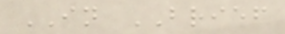IN BRIEF
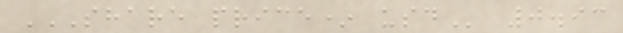SHARE PRICE* USD 0.93
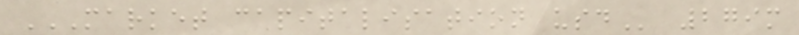MARKET CAPITALISATION USD 279m
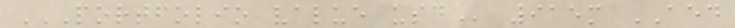PORTFOLIO VALUE USD 915m AED
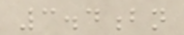3.4bn
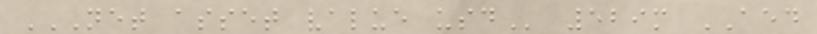NET ASSET VALUE USD 529m AED
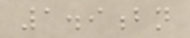1.9bn
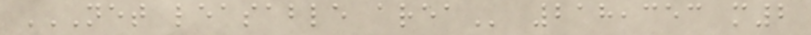NET LEASABLE AREA 218,353 m2
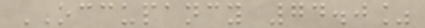OCCUPANCY 74.0%
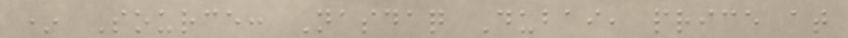* Source: Nasdaq Dubai, price at
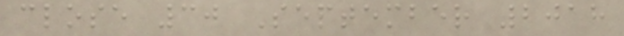close 30 September 2018
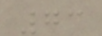73
